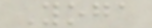Yoga
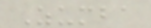Zumba
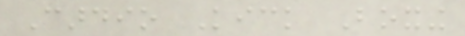Cardio Kick Boxing
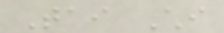Tai Chi
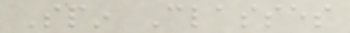Spin Classes
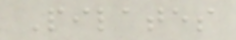Pilates
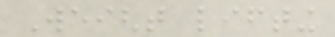Weight lifting
